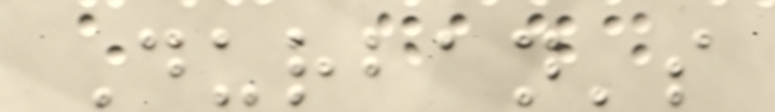Durban's
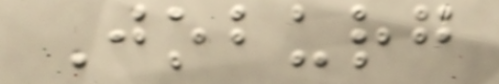Joburg
